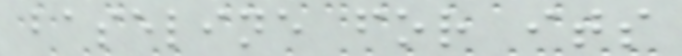baseline for its
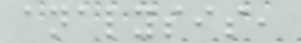analysis,
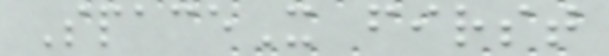SpaceX first
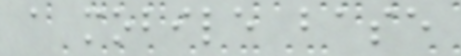a mobile base
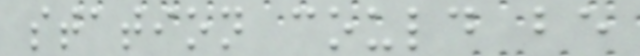station could be
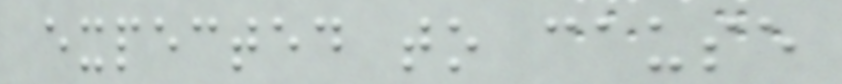expected to cause
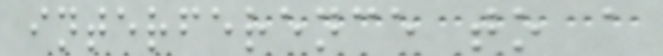interference to a
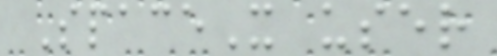SpaceX user
